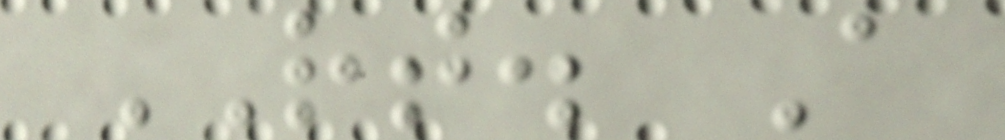RT. A
